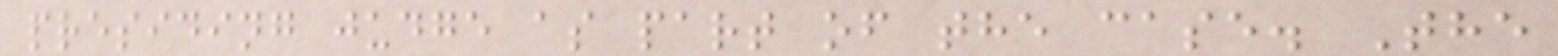presiding judge as part of the case. The
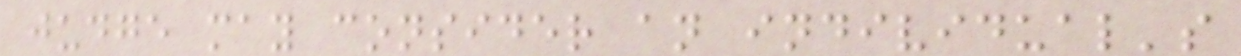judge may consider an individual's
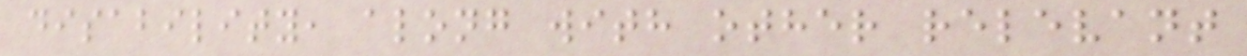disability, along with other relevant
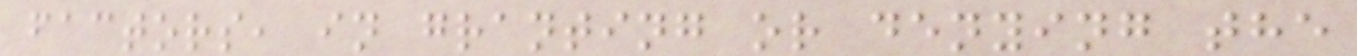factors, in granting or denying the
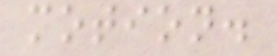motion.
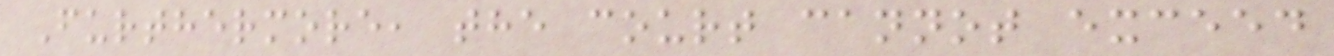Furthermore, the court cannot exceed
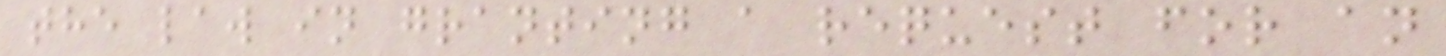the law in granting a request for an
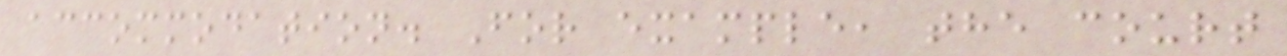accommodation. For example, the court
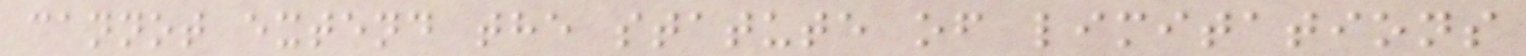cannot extend the statute of limitations
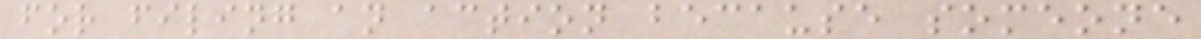for filing an action because someone
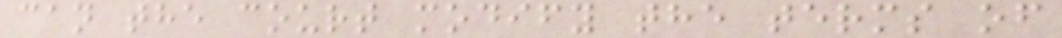can the court modify the terms of
